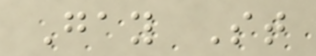Gay St
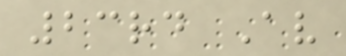23rd Av
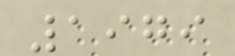1979
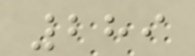289
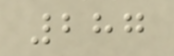287
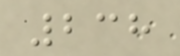238
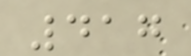417
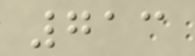713
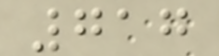717
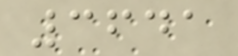3641
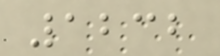1232
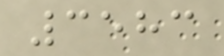3583
